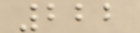222
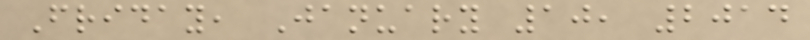Friday, January 10, 2014
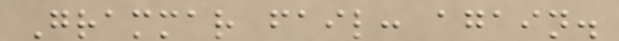Grammar fail: again.
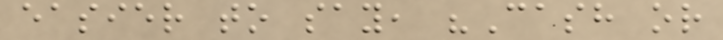easier to say, "Cash or
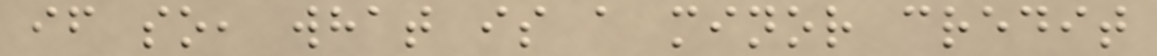if so, what is a minor credit
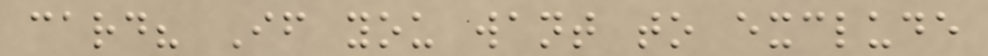card? If you want to exclude
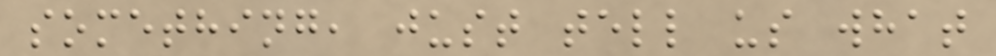something, just tell us what
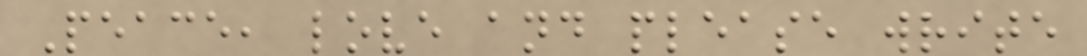Peace, love and please write
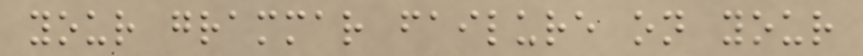your grammar failure on your
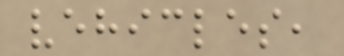vehicles,
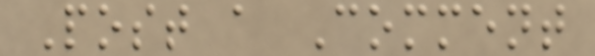Post a Comment
